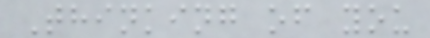Thinking of you
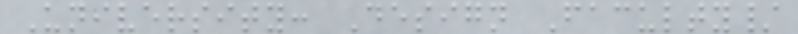University: Design Faculty/
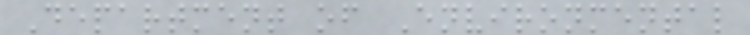Department of Environmental
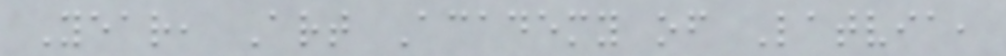Year, Art Academy of Latvia,
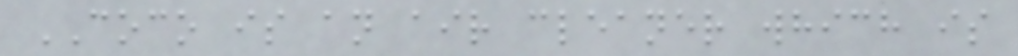COCO is an air cleaner which is
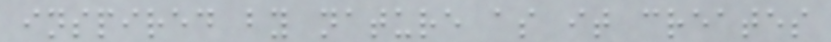inspired by nature as it creates
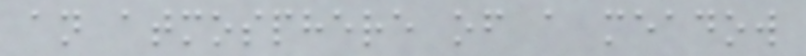an atmosphere of a meadow
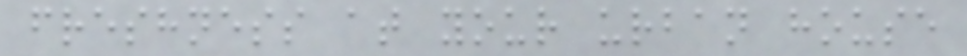freshness at your urban house
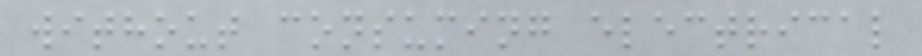without consuming electrical
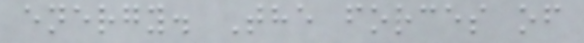energy. The forces of
